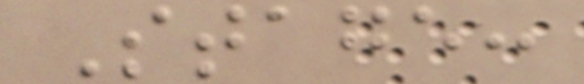Stage:
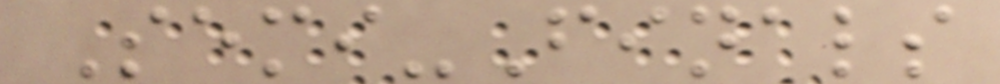Semi-Finals
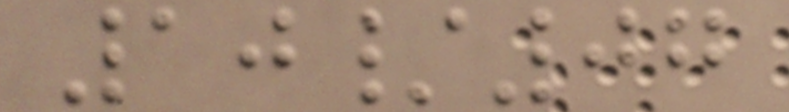10/07
